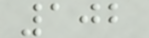102
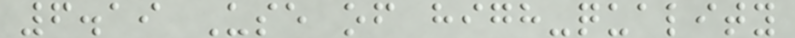6.19 Use of high-quality
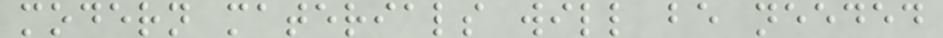modern materials will be needed
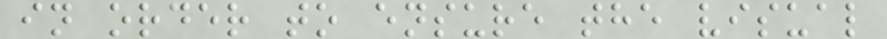in order to ensure the visual
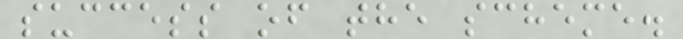success of the scheme.
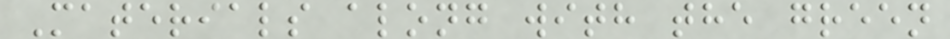Materials along with the green
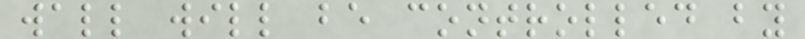wall will be controlled by
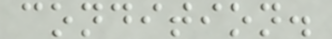condition.
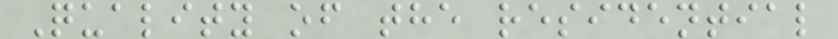Quality of the residential
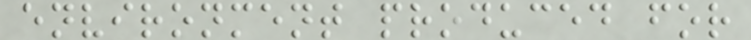environment produced for
